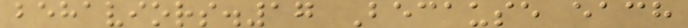behaviors.17 Because each
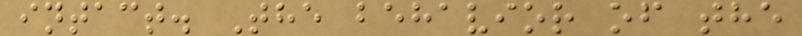intact. The behavior of the
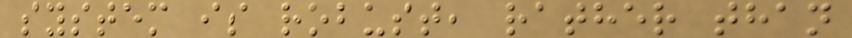system is robust, rather than
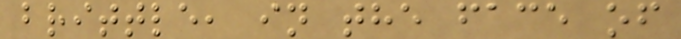brittle, in the face of
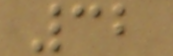32
